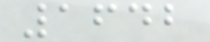1642
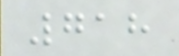718
